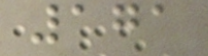171
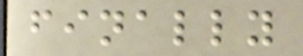finally
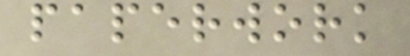paperwork
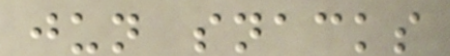jun snacks
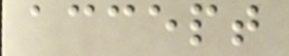accept
